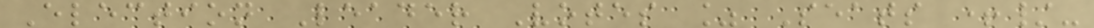Election Leader Votes % Seats +/-
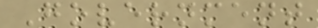Government
